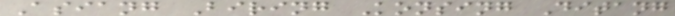Asiang Biring Konsing Ditang
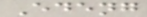Edeng
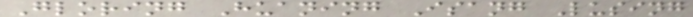Gloring Huaning Isang Lusing
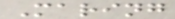Maring
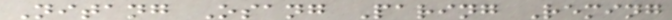Nitang Osang Paring Reming
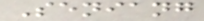Seniang
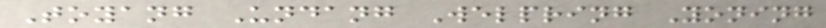Toyang Undang Welpring Yoning
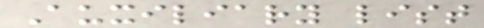Auxiliary list
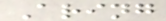Aring
